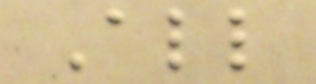All
